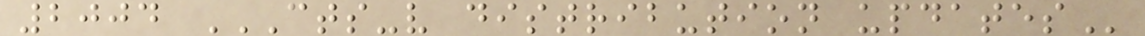2004 CTS-V DISTRIBUTION UPDATES
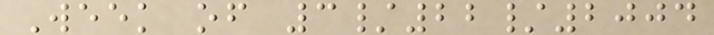Week of 3/22/2004
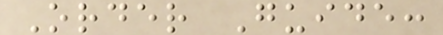Order Guide:
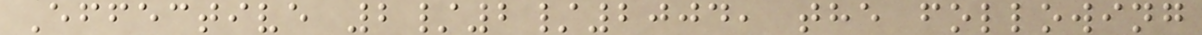Effective 2/2/2004, the following
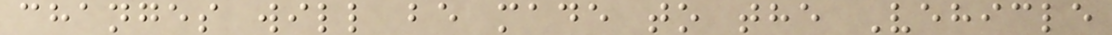changes will be made to the Vehicle
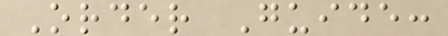Order Guide:
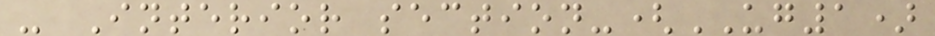- Interior section-(UG1)
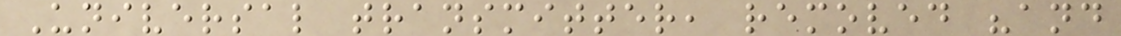Universal transmitter, removed "and
